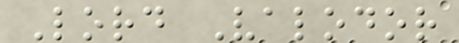Lord Valodor
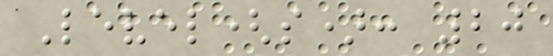Level(s): 20
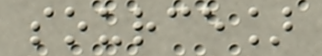source]
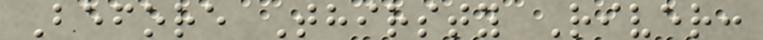Before Thirsty River:
